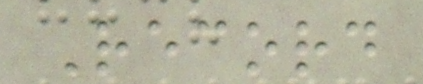Record
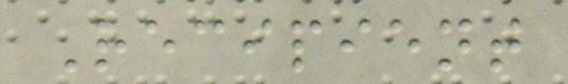Recipient
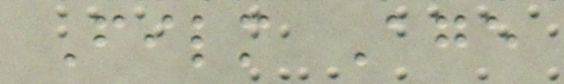Film Age
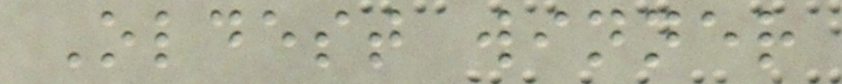Oldest winner
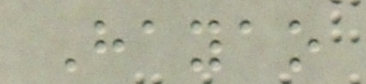Hayao
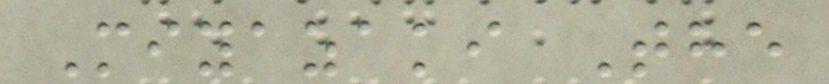Miyazaki The
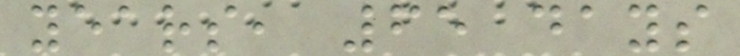years, 65 days
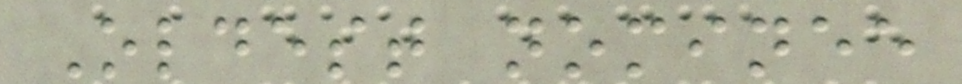Oldest nominee
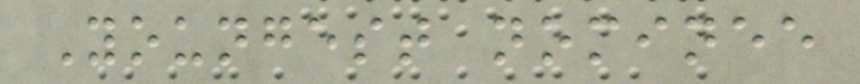Youngest nominee
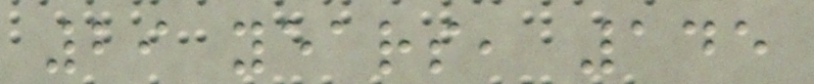29 years, 145
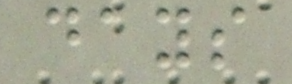days
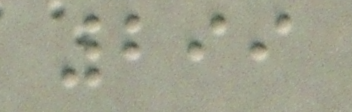299
